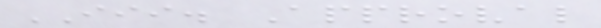III. Approval
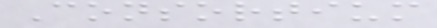Consortium
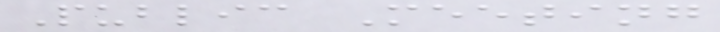Public Meeting
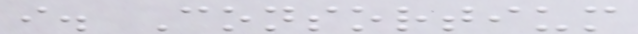i. Consortium
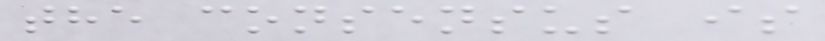the consensus is
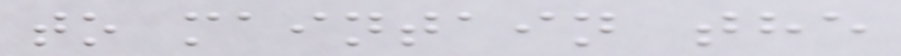to maintain the
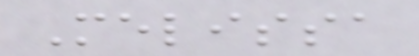Melissa
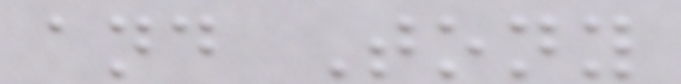and Tony
